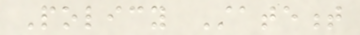Policy Statement
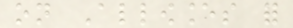on Allowances for
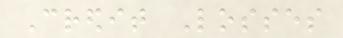Credit Losses
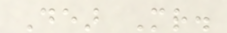Dear Mr.
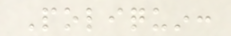Poliquin:
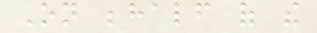On behalf of the
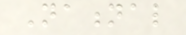National
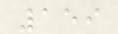159
